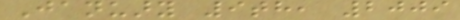January 9th, 2009
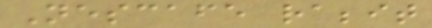Nescafe rabbit
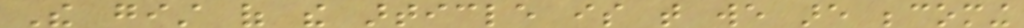The gist of the article is that we are becoming
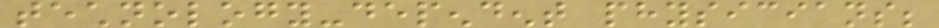technology-dependent physicians;
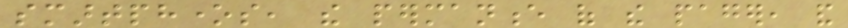smartphones, the permanence of the pager, and
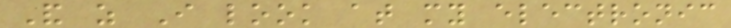And as I look at my electronic
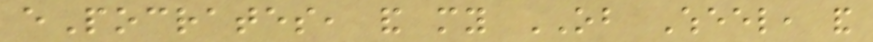ePocrates, and my OB Wheel, and
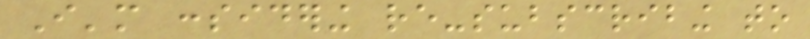I'm considering re-subscribing to
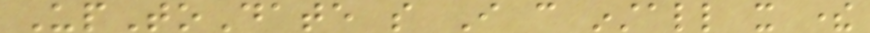UpToDate so I can install it there
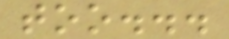too...
